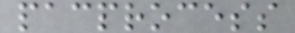pacprocess
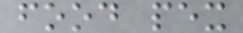food pex
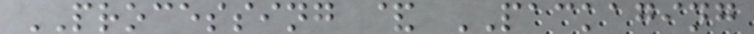PROCESSING & PACKAGING
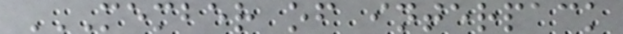MEMBER OF INTERPACK
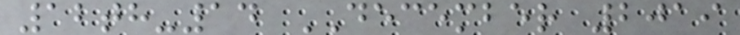12th-14 DECEMBER 2019
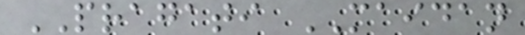PRAGATI MAIDAN
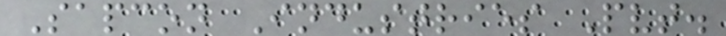Sapcon Industries Pvt.
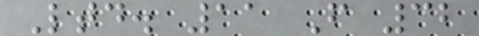Ltd. 11 F 32
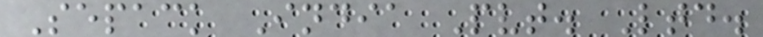Sepack India Pvt. Ltd.
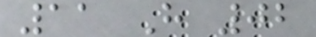11 H 02
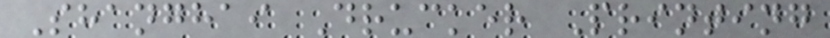Shanghai Drucker Printing
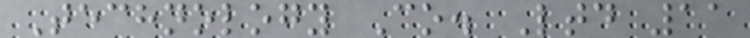Technology Co. Ltd 11
